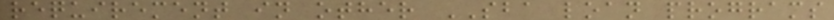requirement in other SBA loan programs
